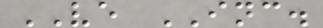VE INC.
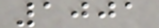1001
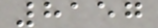8157
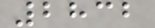2832
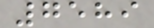7589
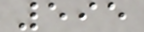595
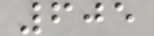605
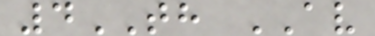4TH AV
